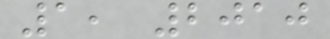1, 2010
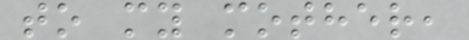to my mother,
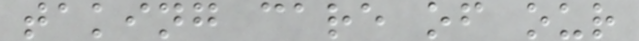taking care of our
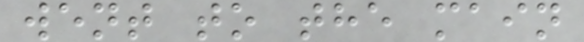went to the main
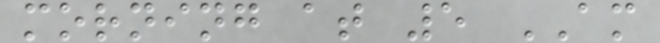morning at 5 AM
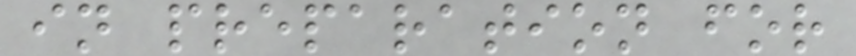in preparation for
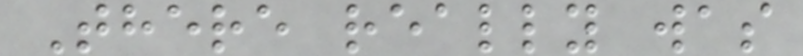There really was
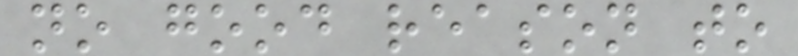no good reason to
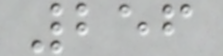256
